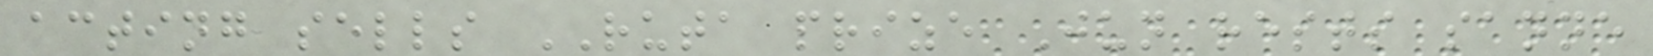acting sells RUTA prize Jun rests sanne
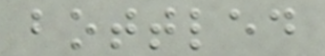bottled
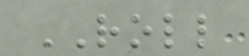ROLL
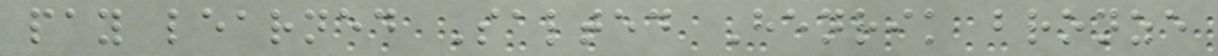pay learned Salted Henrik bronze
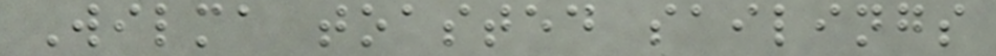Wilma toasted sailings
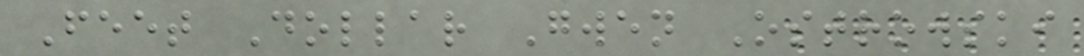Feet Dollar Gwen Ostrowski
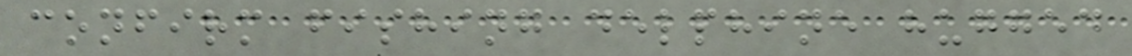confirm fishing delphine hugged
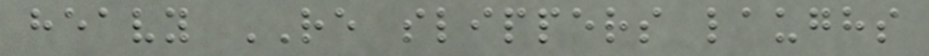heavy RE slippers laughs
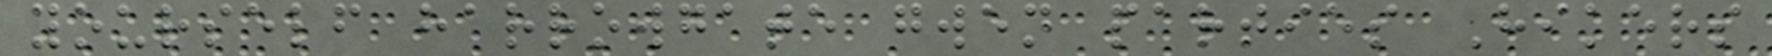yourself harrowgate gwen parties Hikers
